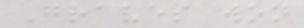Graves won
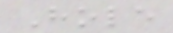Hole
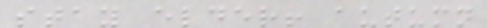stay elder! autumn
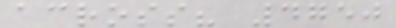across? 4750
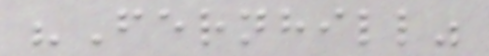"Fernhill"
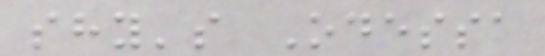shy's Odessa
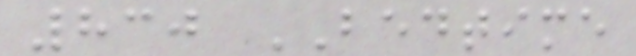830 BEDTIME
